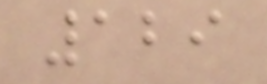129
